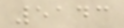5143
